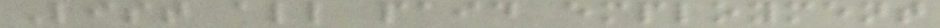List all paid employment
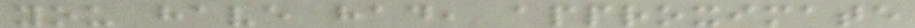you have had, approximate
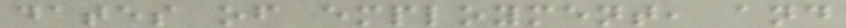dates of employment, and
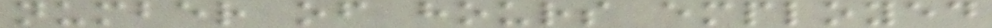number of hours employed
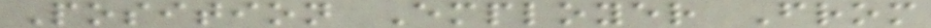Position Employer From
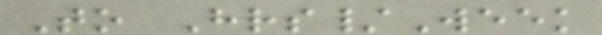To Hrs/Week
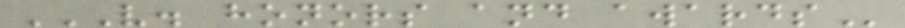V. HONORS AND AWARDS
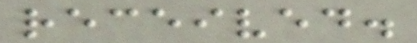received.
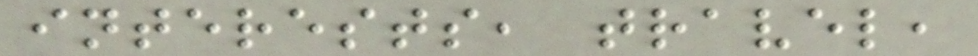interests, travel,
